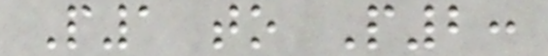P1 to P2:
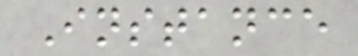Instance
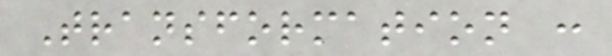Transformation :
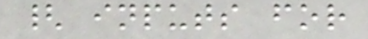{ inputs for
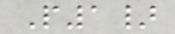P1}
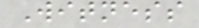Witness
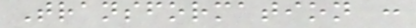Transformation :
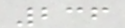236
